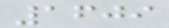1609
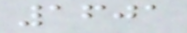1601
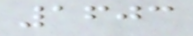1603
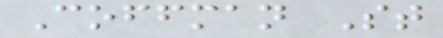Coffman St
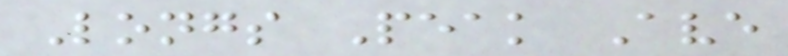Longs Peak Ave
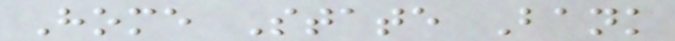Home State Bank
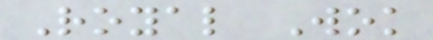Royal Wok
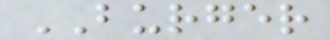BURGER
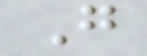G
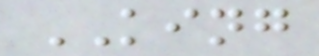KING
